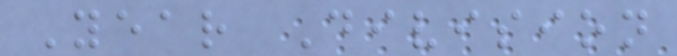Year Division
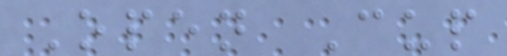Open Cup
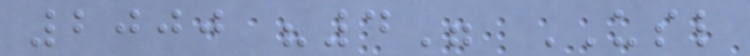2000 "4" USL
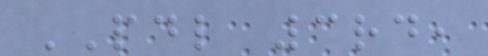PDL 3rd,
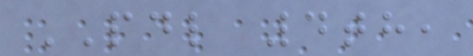PDL 4th,
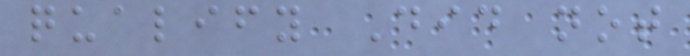qualify Did not
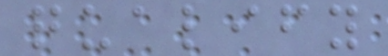qualify
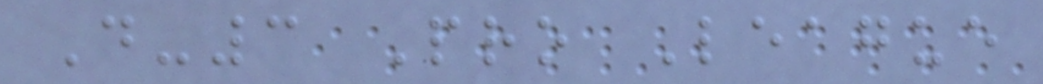D-3 Pro League
